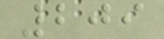209
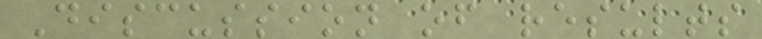Discussion of results
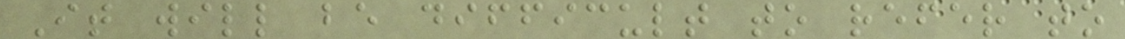It will be difficult to refer to
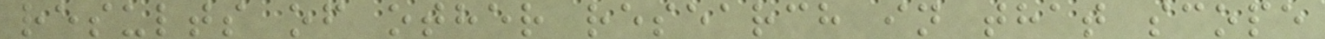results of other research in that scope
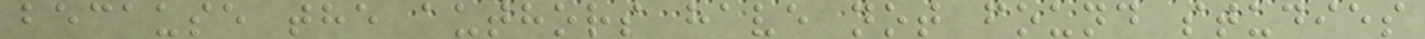because the authors have not found studies
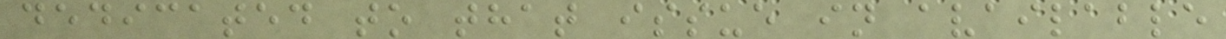dedicated to that issue in available
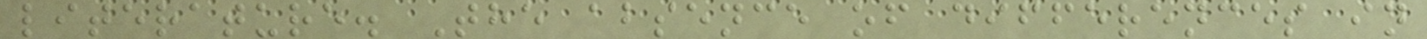literature. The absence of differences in
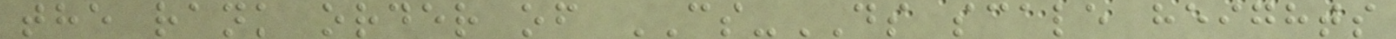the rank order of CS-DS scale heights
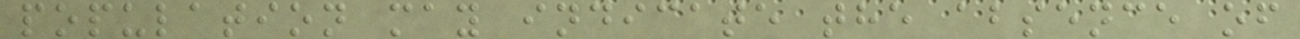population may indicate the absence of
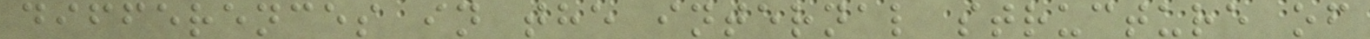differences in the internal structure of
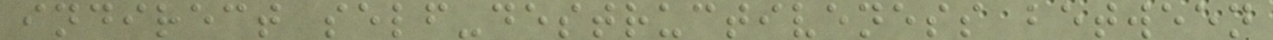indirect self-destructiveness between
